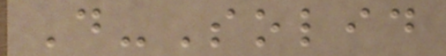D-Solid
